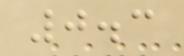0.3
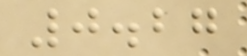0.27
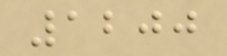1200
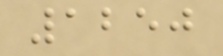1250
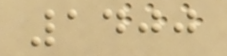1400
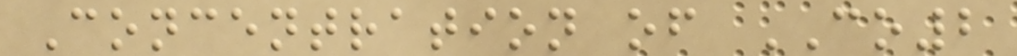Concentration of CO2
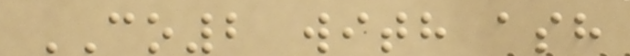CO2 with ash
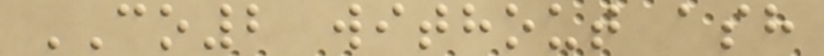CO2 without ash
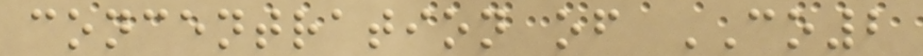concentration of CO2
